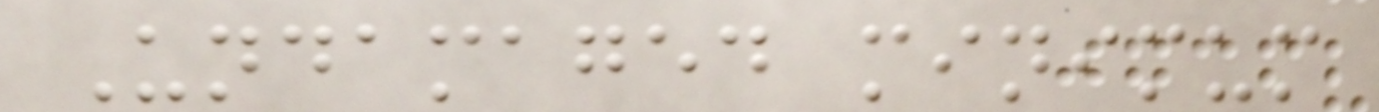Undamaged minimum
